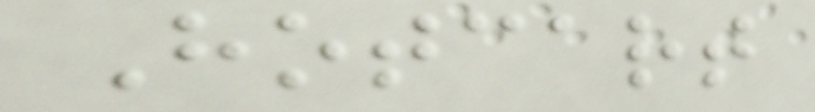Hotcart
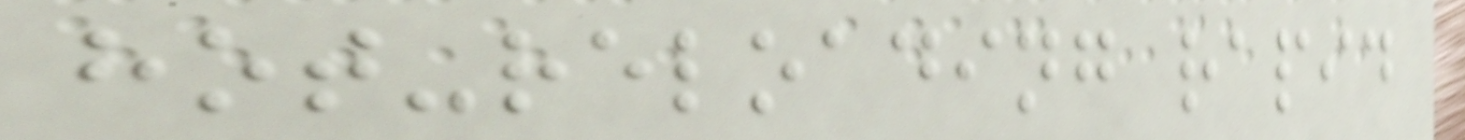hot-reloading rapid
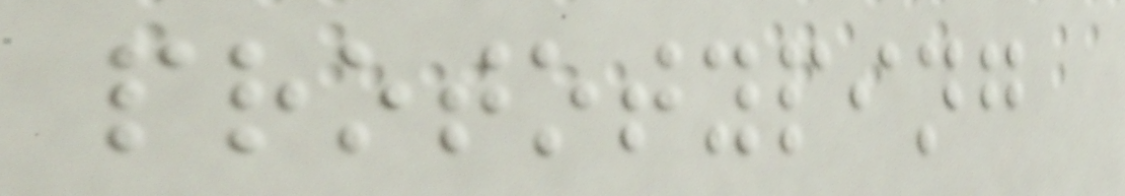prototyping
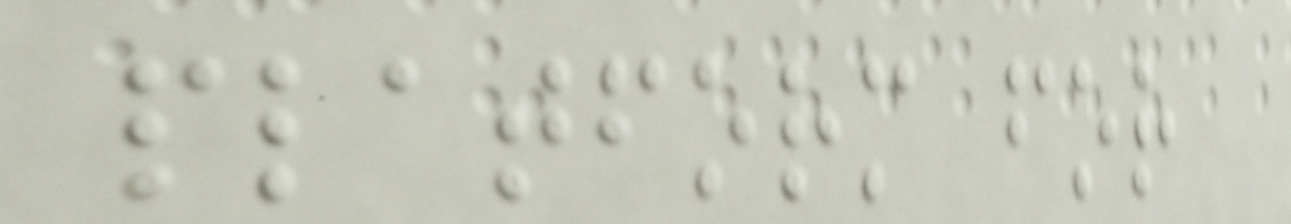platform for
